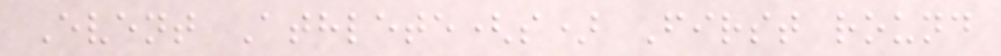Event Athlete(s) First round
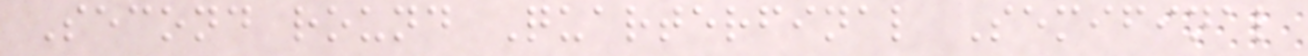Second round Quarterfinal Semifinal
